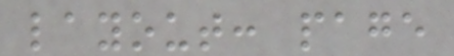layout: page
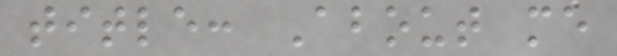title: About me
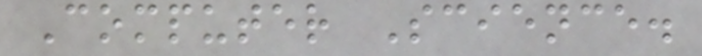Computer Science.
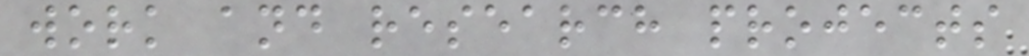work and research projects
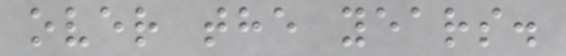over the years.
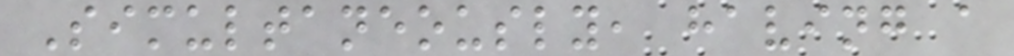Simultaneously, having a
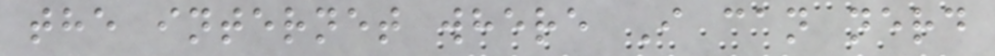the internet where I can nerd
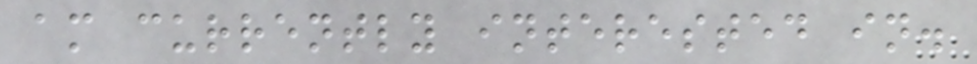am currently interested in.
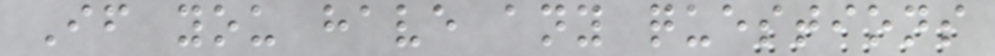If you have any questions
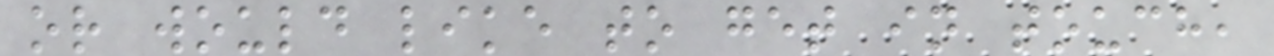or would like to get in touch,
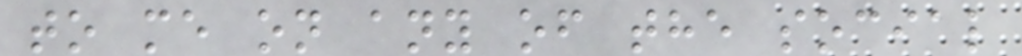to me on any of the social
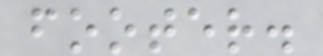footer.
